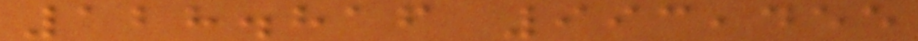128.816 993,455
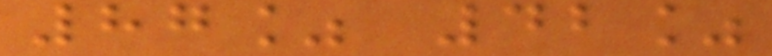87% 42%
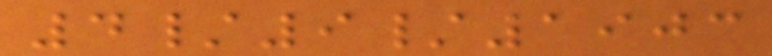4/9/1903
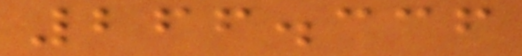266.336
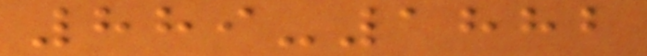889-1882
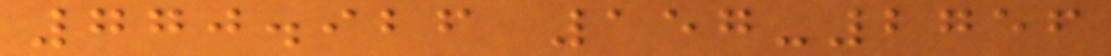770.926 157-2756
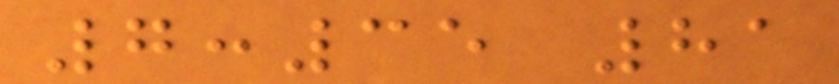7:35 81
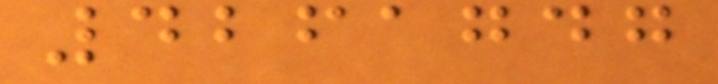4261747
